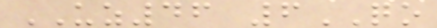UZ46 6QO
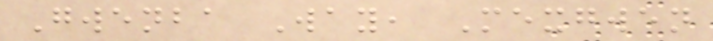Gwenba Way, Mexgwen
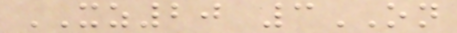XZ20 3ON
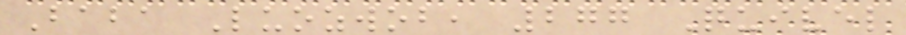Baba Luozwob, 277 Quivel
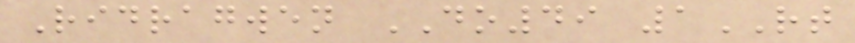Ridragwen DO49 1RT
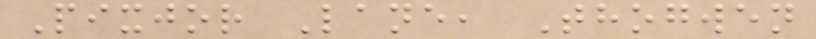Pixjor Lane, Thogwen
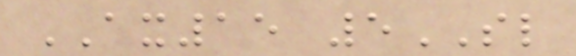AX15 5SL
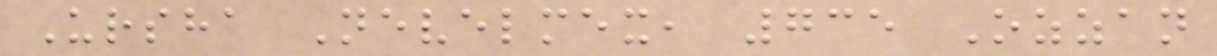Ursha Nevelmex, 735 Ozzan
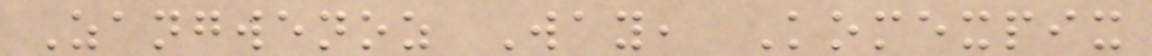Zangwenoz Way, Komexpix
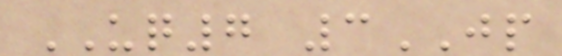UQ7 3JP
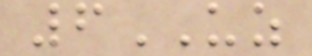6UZ
